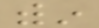within
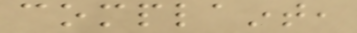complaint,
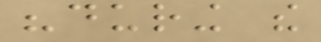"during the
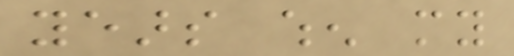years when my
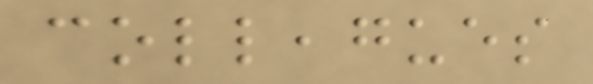colleagues
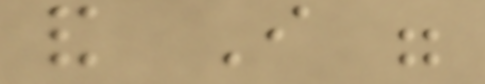and I were
